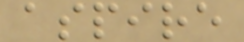aspire
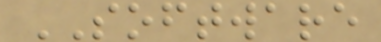SOFTWARE
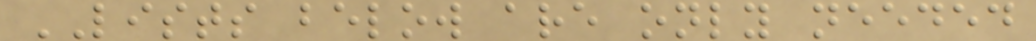LISTS below are only needed
